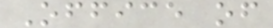Office of
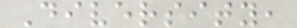Diversity,
